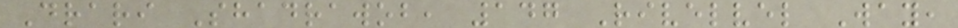Drari Shadrawob, 147 Rivelvel Way,
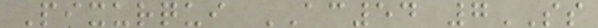Pixurqui AC54 7SS
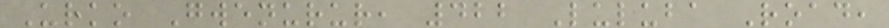Urko Gwenurur, 422 Luluba Road,
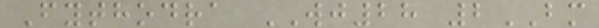Fythodra WJ28 2BM
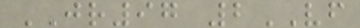JR97 2VF
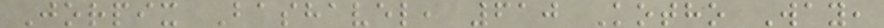Jorpix Bashavel, 610 Kotho Way,
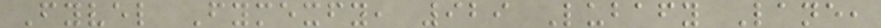Fyvel Fymexfy, 929 Lubafy Lane,
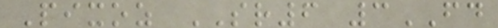Pixoz SR6 3FD
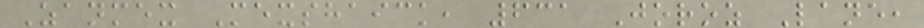Zanmex Mexshaick, 631 Joroz Lane,
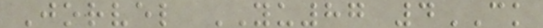Jorvel YU87 4CK
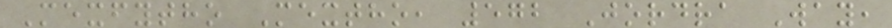Mexfytho Mextho, 572 Jordra Way,
